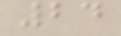24
